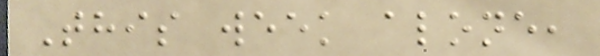This week alone,
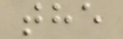the
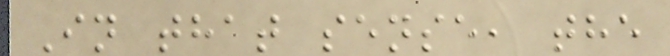In that sense, the
